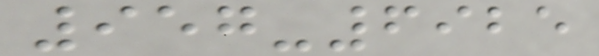957-6925
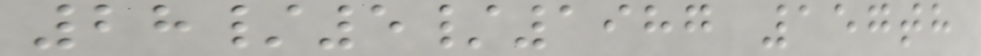28/5/1987 157th
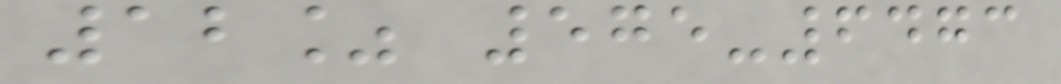12% 575-6473
